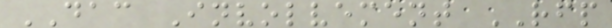DAC Involvement RFP
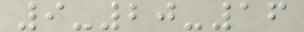9-20-16
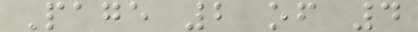Page 2 of 4
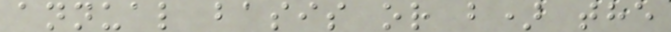annual basis or b) the
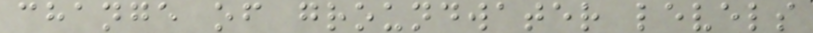change of groundwater levels
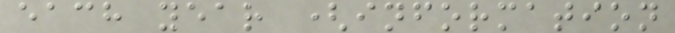each year (information
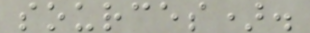sources).
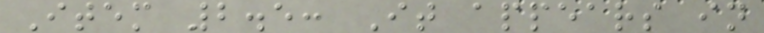Item 2.5: It appears in
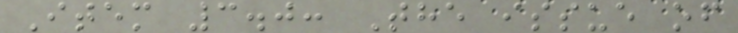Item 3.0: The issue of
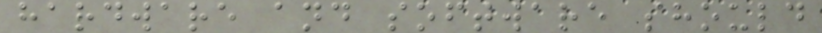hardware and software should
